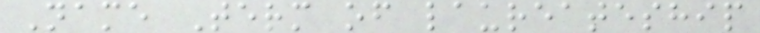Name Term of laureateship
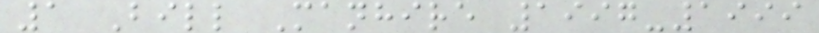1 Bill Manhire 1997-1999
